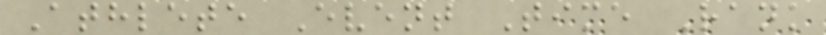Athlete Event Time Rank
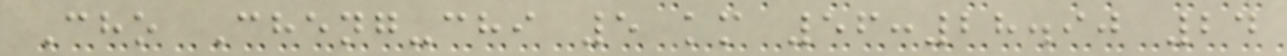Cho Cheng-chi 5 km 56:28.90 24
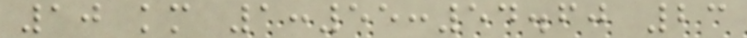10 km 1:55:54.60 23
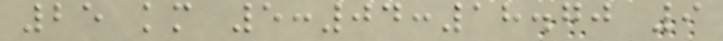25 km 5:04:18.70 9
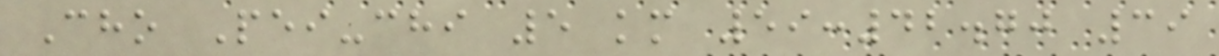Cho Pei-chi 5 km 59:42.70 39
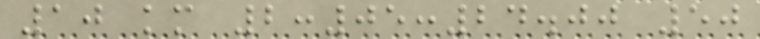10 km 2:05:24.00 50
